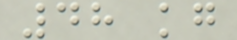48 kg
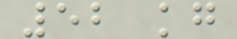52 kg
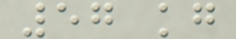57 kg
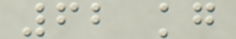62 kg
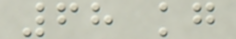68 kg
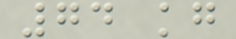74 kg
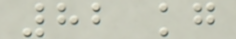82 kg
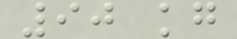90 kg
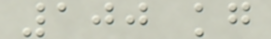100 kg
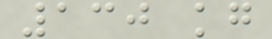130 kg
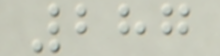287
